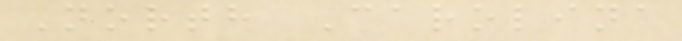North Carolina
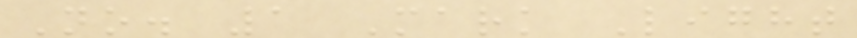No. 1 Mark Light
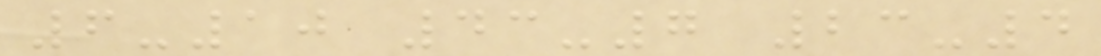6-10 43-7 23-4
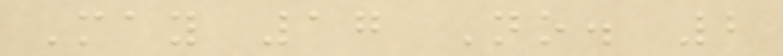May 17 No. 2
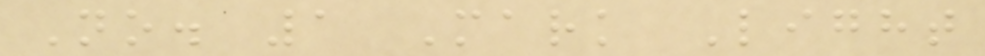No. 1 Mark Light
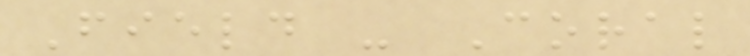Field - Coral
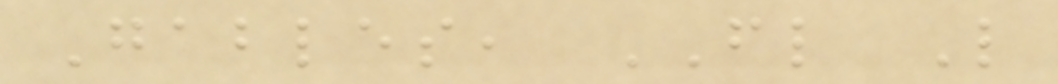Gables, FL L
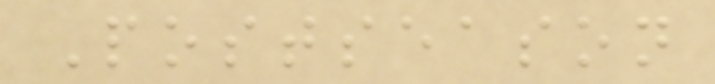Postseason
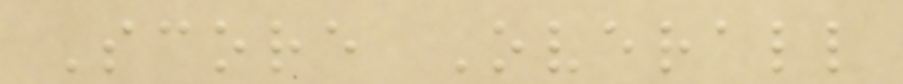Score Overall
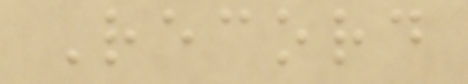Record
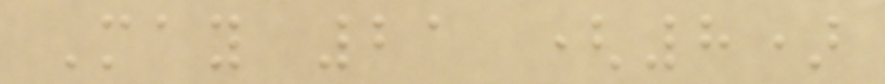May 21 (8)
